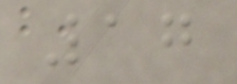17
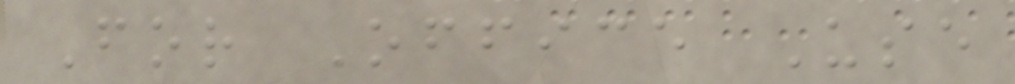For Office Use
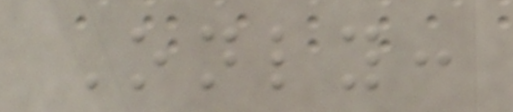Only:
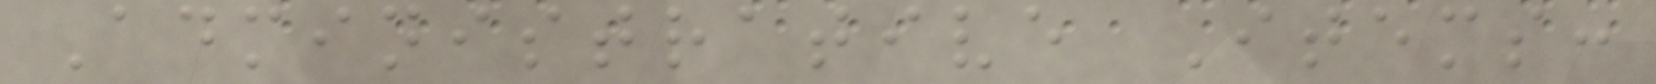Administrative Items:
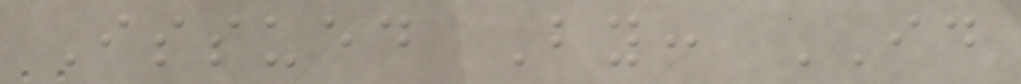Issued By: ID
